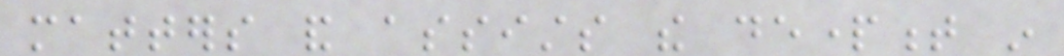matters and assists the department in
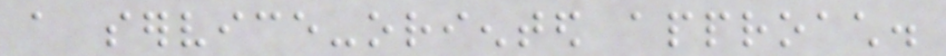a service-oriented approach.
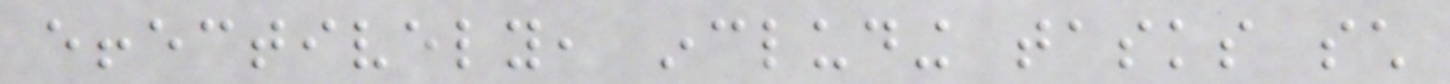effectively, including tasks such
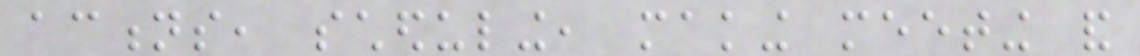actions, scheduling, making meeting and
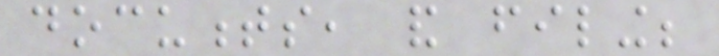documents, and filing;
